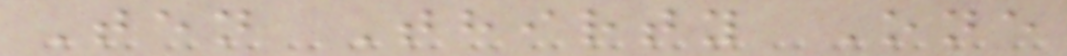Ten Thirty One
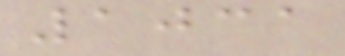1031
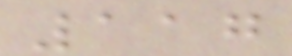117
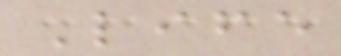Life
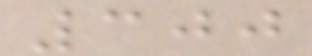300
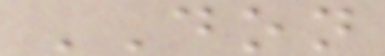DON
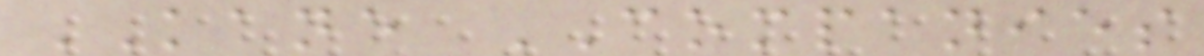KANE COMPANIES
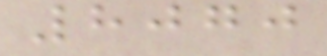8070
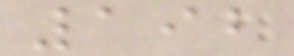192
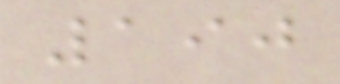190
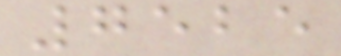7525
